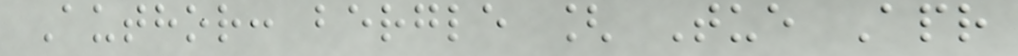Author: bergle [ Tue Apr
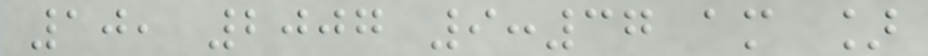10, 2007 9:37 am ]
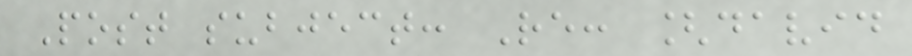Post subject: Re: [david
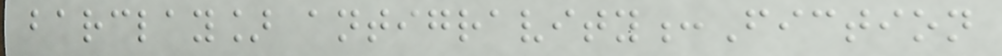barclay] antigravity:Fiction
